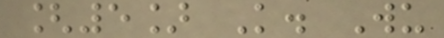[5] K. Wu
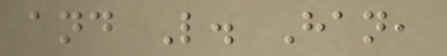and L. Han,
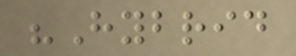"Hybrid
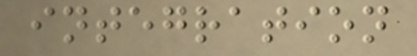integration
